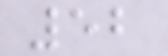52
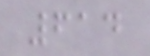614
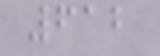612
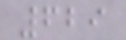629
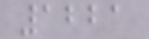1221
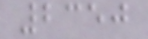2350
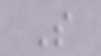S
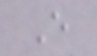E
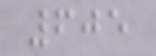605
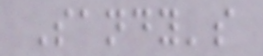Sandy's
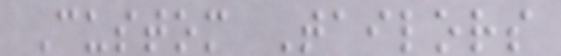Custom Tailors
